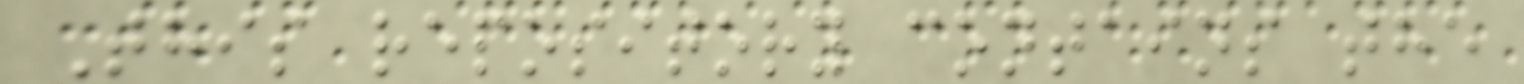This repository contains the
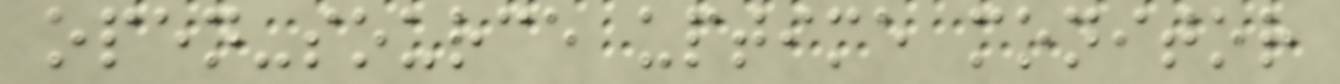open-source uptime monitor
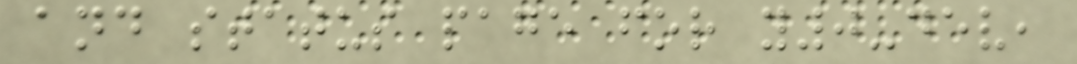and status page for y0-dev,
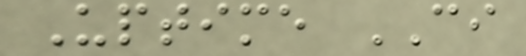Uptime CI
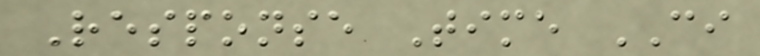Response Time CI
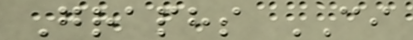Graphs CI
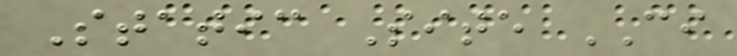Static Site CI
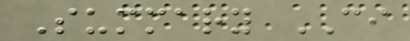Summary CI
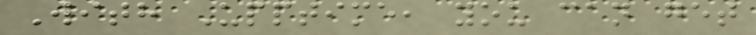With Upptime, you can get
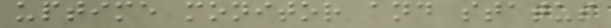uptime monitor and status
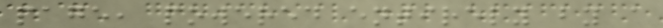page, powered entirely by a
